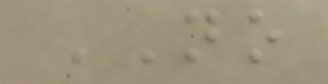NO
